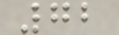72
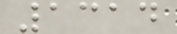1314
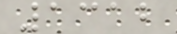1312
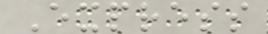Express
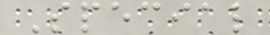Special
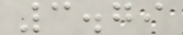3.79
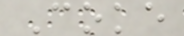Coke
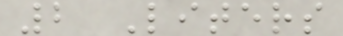2 Liters
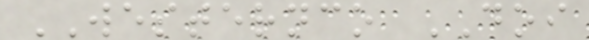WESTERNCO DOI
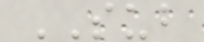SUB
